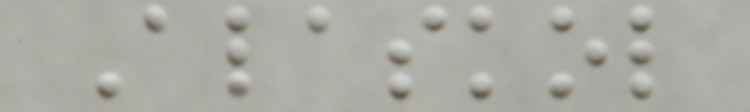Alaskol
